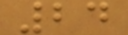24
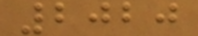2020
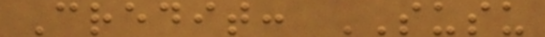Credit: SUSU
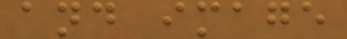and image
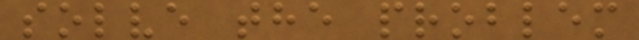solve the problem
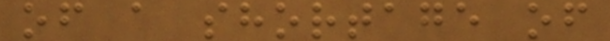of a shortage of
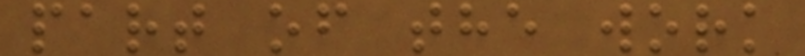part of the work
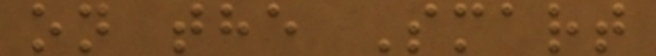on the Smart
